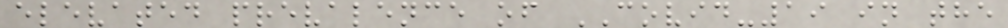elevated prevalence of COVID-19 in the
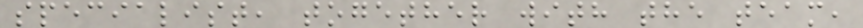specialist, together with the team,
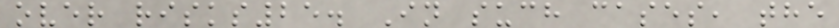over risks25. In such cases, the
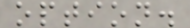option.
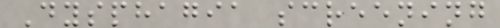Dysphagia screening
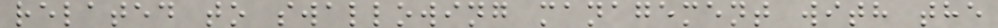related to swallowing management with the
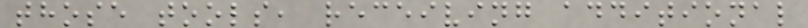those tools, receiving additional
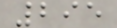295
